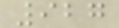927
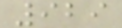929
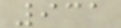931
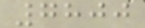7800
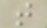t
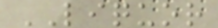LIQUOR
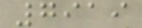7919
